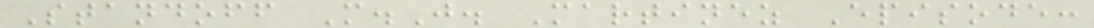Standoff M.J. Martinez Episode:
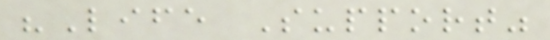"Life Support"
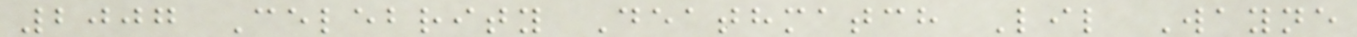2007 Celebrity Deathmatch Lil Wayne
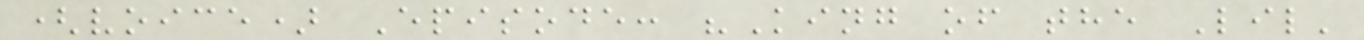(voice) Episode: "King of the Lil'
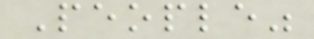People"
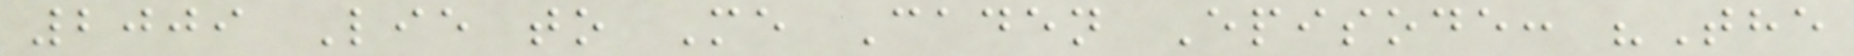2009 Lie to Me Caden Episode: "The
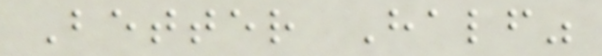Better Half"
